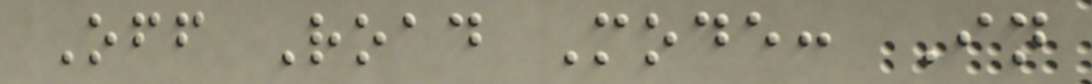Off Road Mode: In
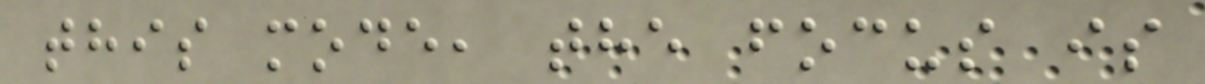this mode, the focus is
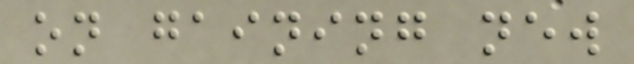on gaining new
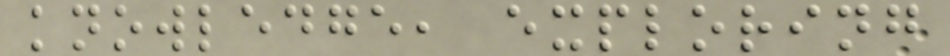knowledge, exploring
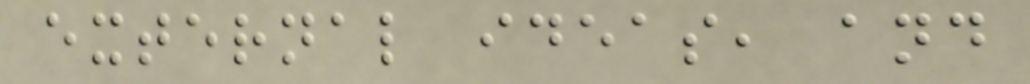external ideas, and
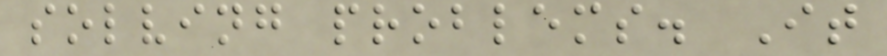solving problems. It
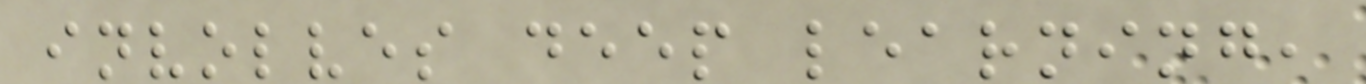involves deep learning,
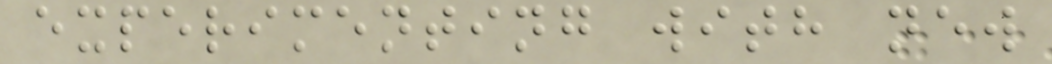experimenting with new
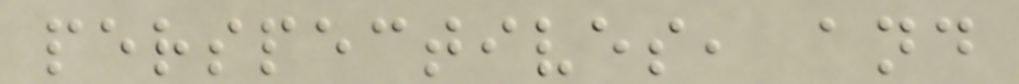perspectives, and
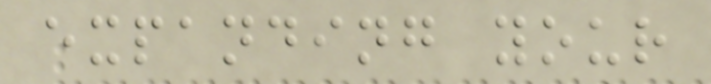expanding your
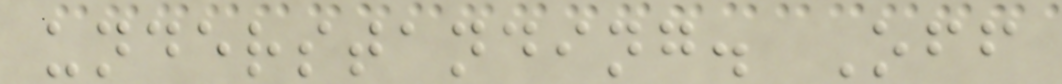understanding. Off
